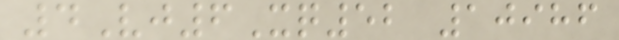4Vj6Xq52 10986
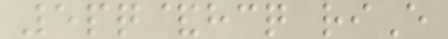5pq&hcq riE
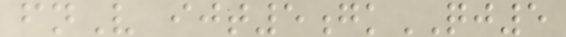fnV ijt5gkQJ5
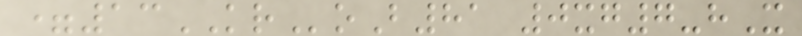=13KRoB81 0xg7-hX
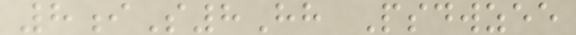8iS8Hh Psdwzee
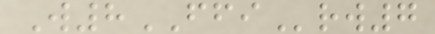W8FFIrw7
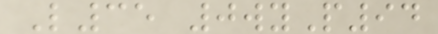L35 0wyP94
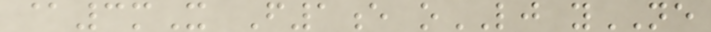@3mX F1e oLJ yNE
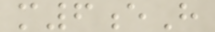m6eH
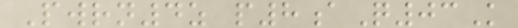Pwrn4z p8aQ03K
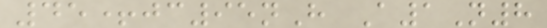45+jc95nH A1N8
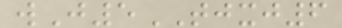wJ5TJXJ6
